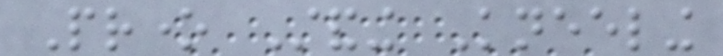Prone Standing Kneeling
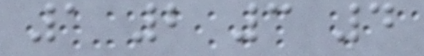1 2 3 4
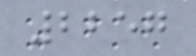2257
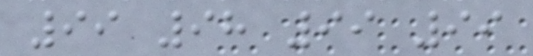99 98 99 99
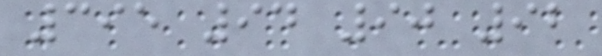395 94 90 92
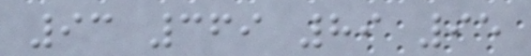93 369 89 95
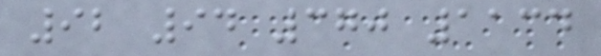92 94 370 1134
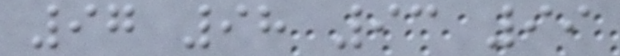97 98 93 99
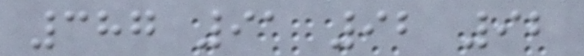387 91 92 92
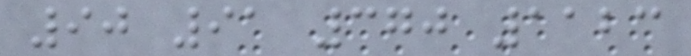90 91 370 1123
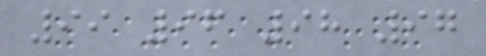99 96 98 97
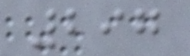297
